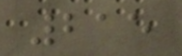215
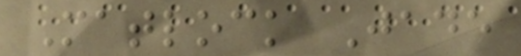Matlock Jade
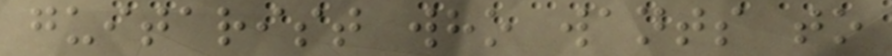guitarist who wants to
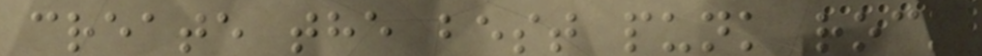create the best punk rock
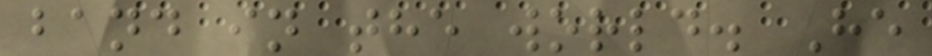band in the world. He
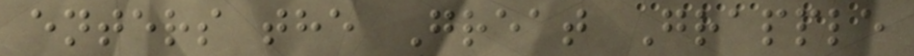enters the Great Grapple
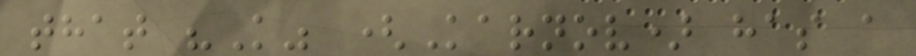that "K" (Karnov) has a
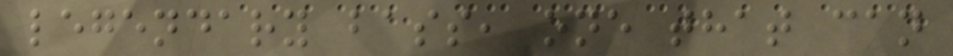legendary bass, one that can
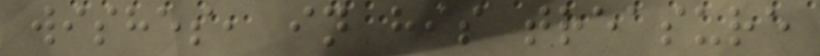wishes, in his treasure
